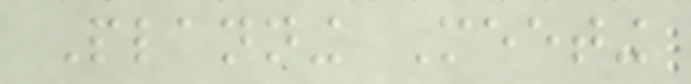Planning Meeting
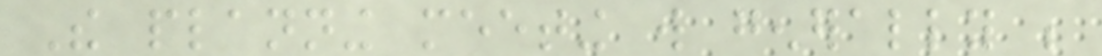The planning meeting will generally be
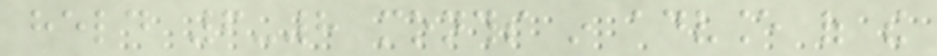held 6-8 months in advance of the
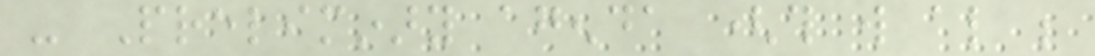- Preliminary agenda (this will also be
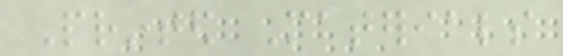Printed Materials
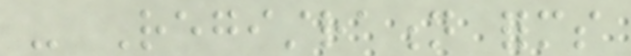- Registration forms
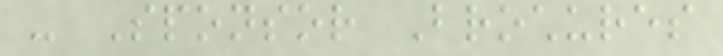- Sponsor Brochures
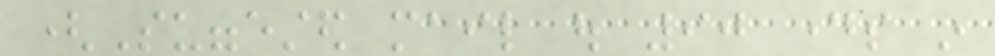(Suggested mail out 90 days in
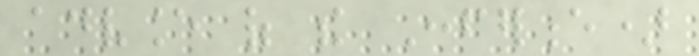advance of the Conference)
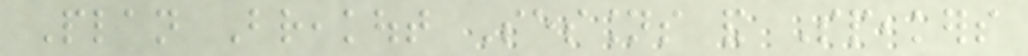Plan Breakout Sessions and Speakers
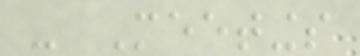- Meetings
